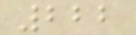222
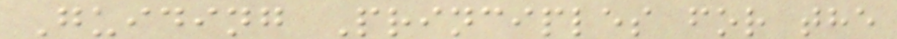Guiding Principles for the
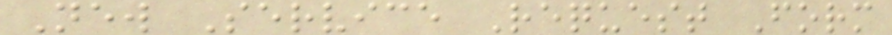New Service Request Form
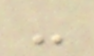-
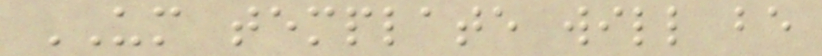UM template will be
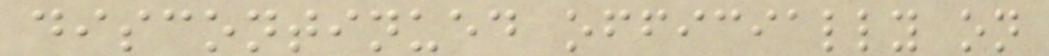discontinued officially on
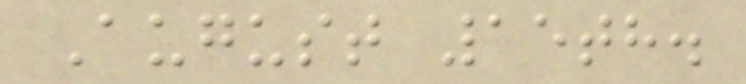August 15th.
